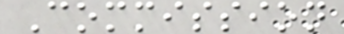Commission
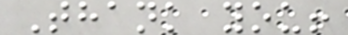Thank you!
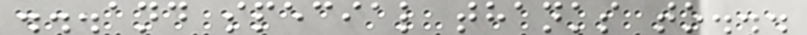...and special thanks to...
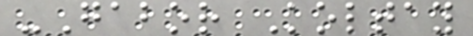-Gabor Koltay
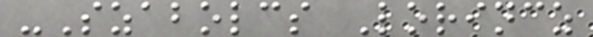-Szabolcs Lorincz
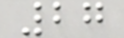27
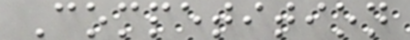Competition
